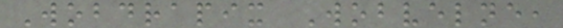Wobdrapix Wobvelne,
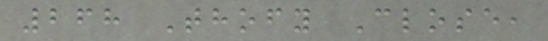268 Thofy Close,
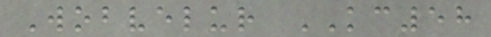Wobvelur KC58
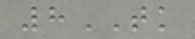8TK
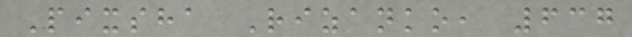Pixsha Rizanko, 637
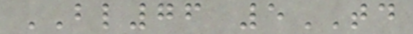BL76 5TD
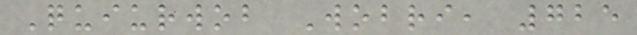Quiurwob Wobri, 725
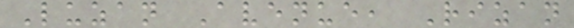Luzan Avenue, Rizan
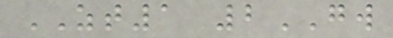ZT1 2GW
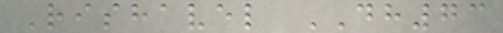Rishavel DH73
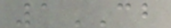1CB
